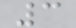3
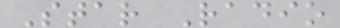Star Radio
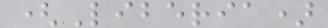(Liberia)
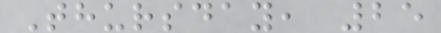Thursday, 25
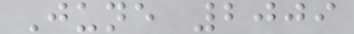June 2009
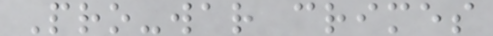Pro-war crimes
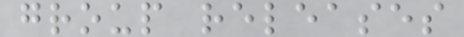group releases
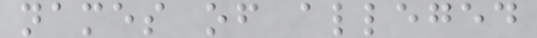names of alleged
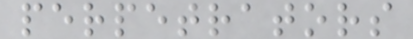perpetrators
